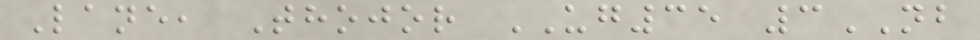Lane, Thojor UG35 3NB
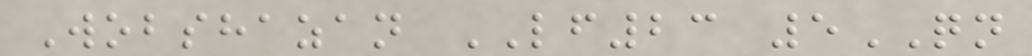Wobshazan LF23 5QN
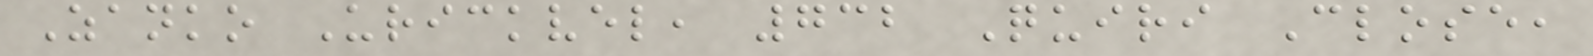Zanko Urickvel, 732 Quiri Close,
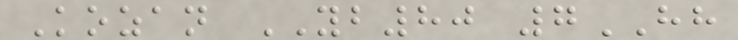Kozan YB80 7HH
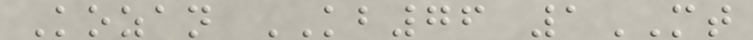Kozan KB76 1MT
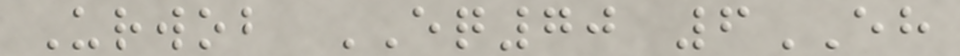Urwob EQ70 6EH
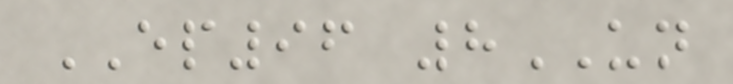EP96 8UN
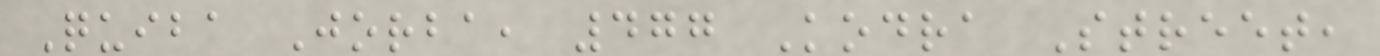Quiba Jorba, 477 Kodra Street,
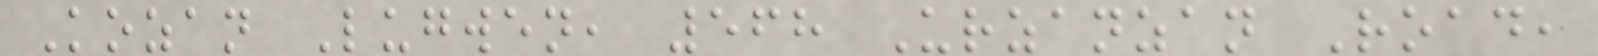Kozan Lugwen, 568 Urzanzan Road,
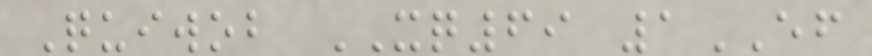Quiwob XQ69 1EF
